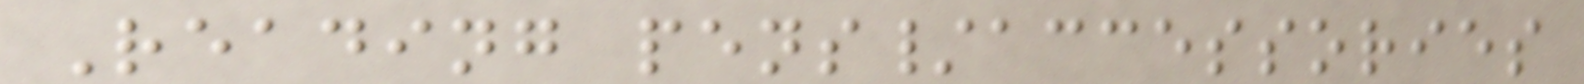Reading pens/accessories
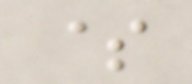$
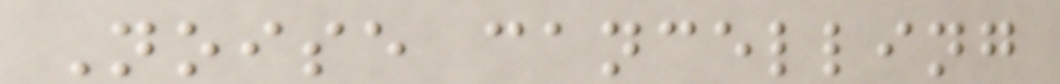Noise cancelling
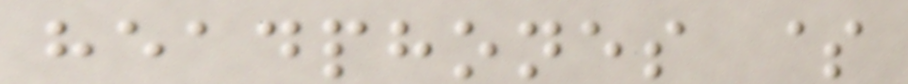headphones $
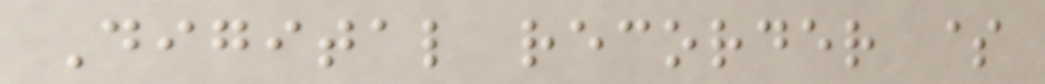Digital recorder $
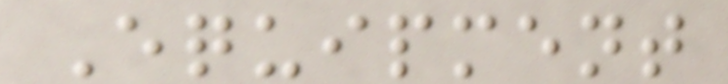Equipment
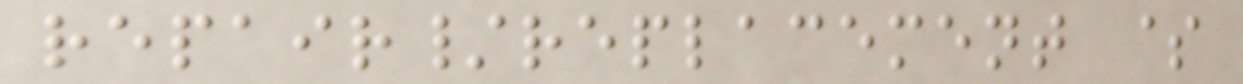repair/replacement $
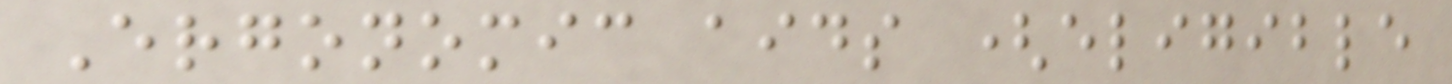Ergonomic aids (eligible
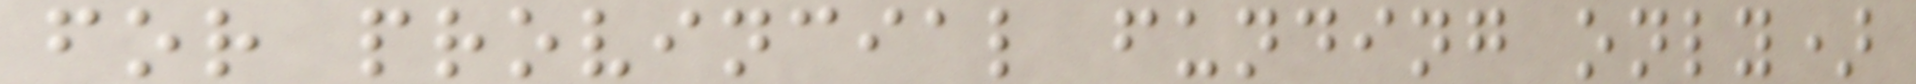for provincial funding only)
